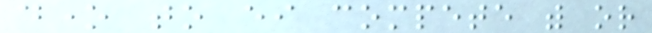done to either compete with or
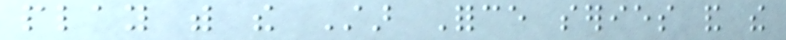play with the Star Force series and the
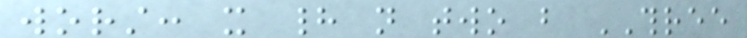worst: it had not two but THREE
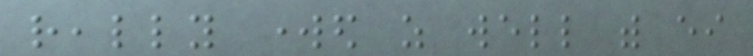really worked as well with either
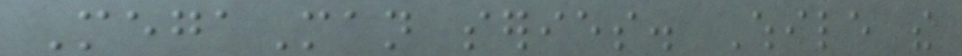MegaMan series. While the
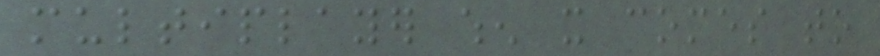multiplayer when it comes to
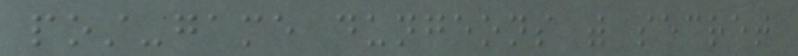post-game dungeons with secret
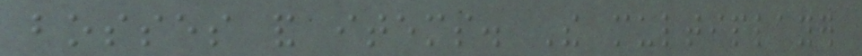bosses and items. The multiplayer
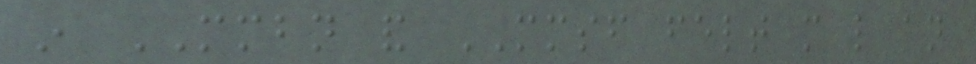in MMBN and MMSF felt more like an
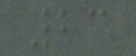23
